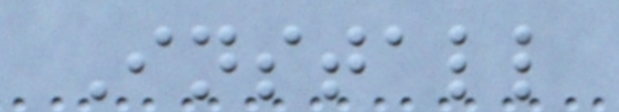Install
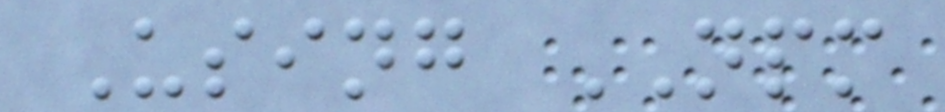Using NPM
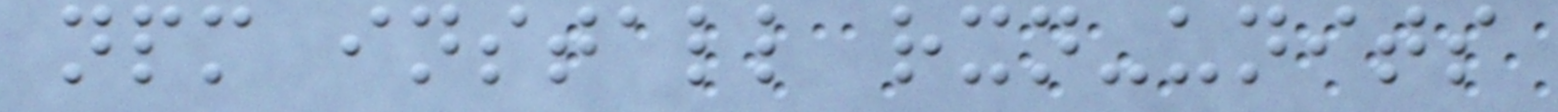npm install rxn-units
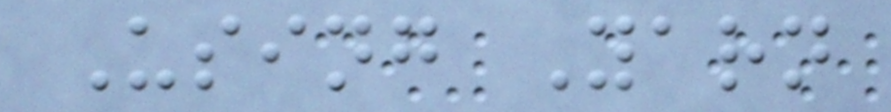Using Yarn
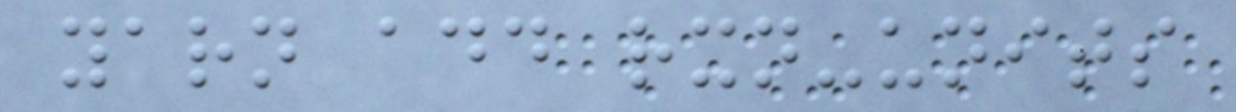yarn add rxn-units
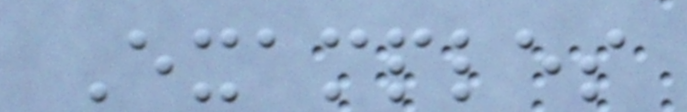Examples
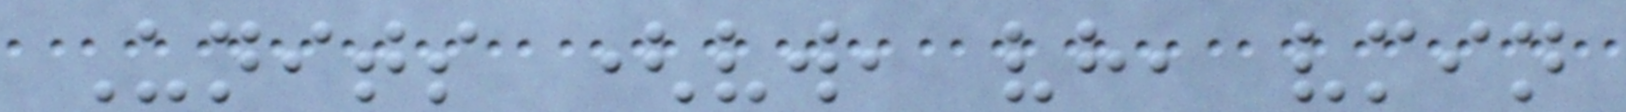Units (vw, vh, vmin
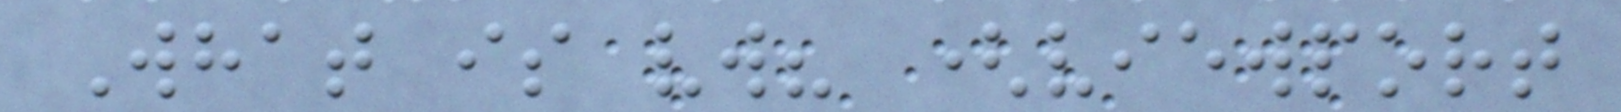What is vw? (viewport
